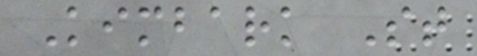Kimbark St
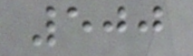500
